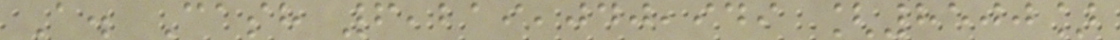A. Cash 6,219,040,949 [8500]
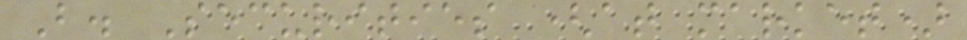B. Securities (at market)
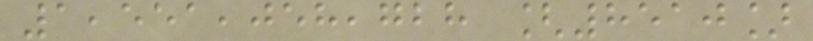1,551,058,728 [8510]
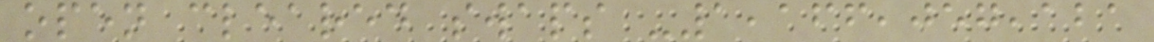open cleared swaps -1,166,057,121
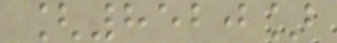[8520]
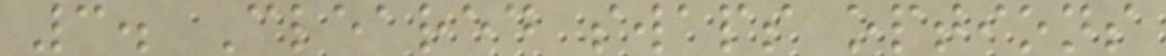3. Cleared swaps options
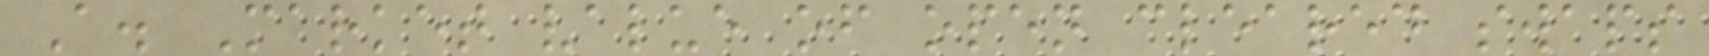A. Market value of open cleared swaps
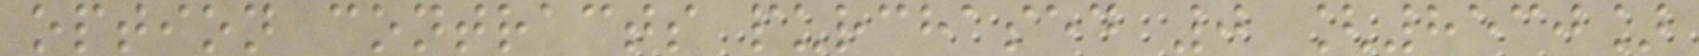option contracts purchased 0 [8530]
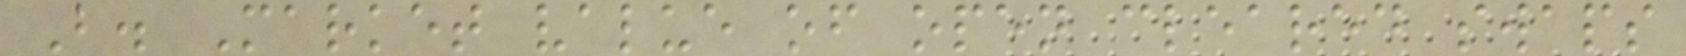B. Market value of open cleared swaps
